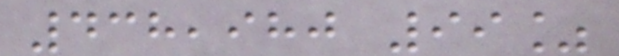438,980 99%
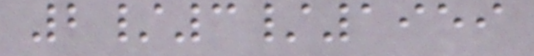2/3/1959
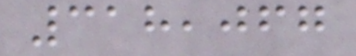318,067
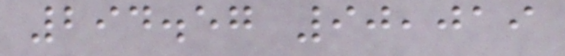294.57 90,019
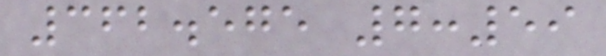362.575 7:59
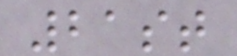21st
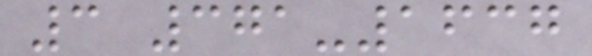3 371-1637
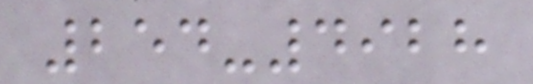254-4928
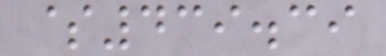$439.39
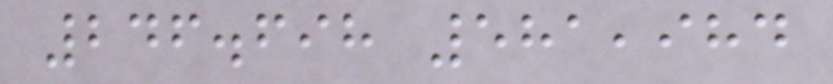246.698 581,984
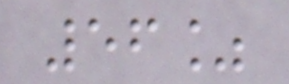56%
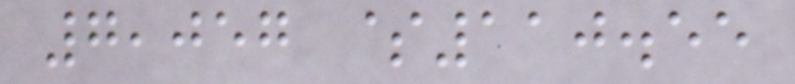7,057 $110.55
